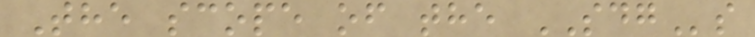The scope of the SDGs
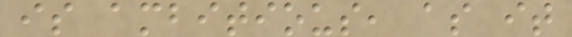is ambitious, as it
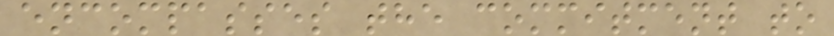encompasses the commitment to
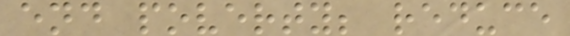end poverty; reduce
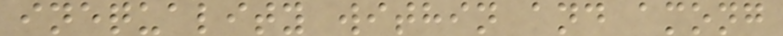inequality within and among
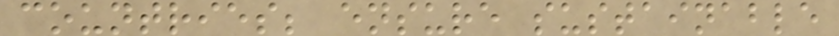countries; ensure sustainable
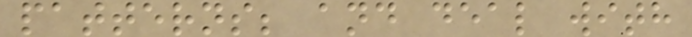patterns; and deal with
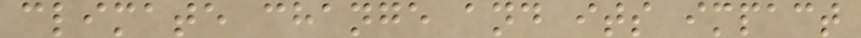climate change and its impact
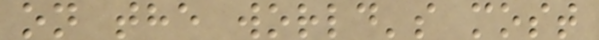on the world's most
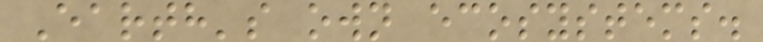Earth's own ecosystems.
